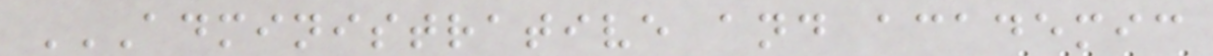ADMINISTRATIVE AND ACADEMIC
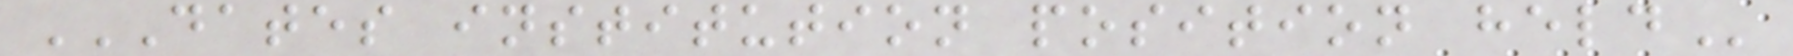DATES INSTITUTION POSITION HELD
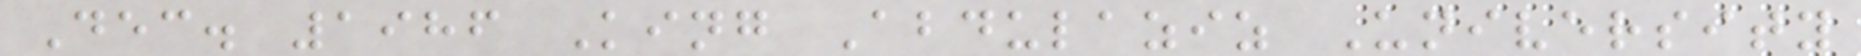Dec. 1986 King Abdulaziz University
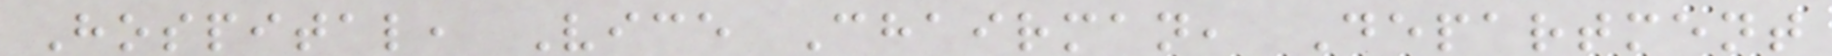Hospital, Vice Chairman, Department
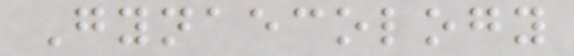Gynaecology
